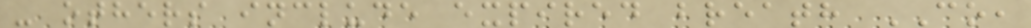- others include expired breath CO,
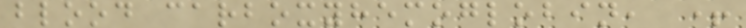blood carboxyhemoglobin, +
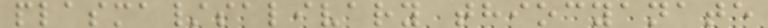plasma/salivary thiocyanate
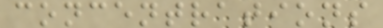concentrations
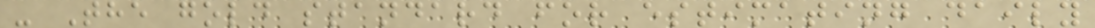- The gold standard for estimating daily
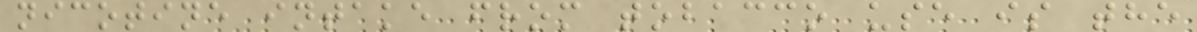nicotine intake from tobacco use is the
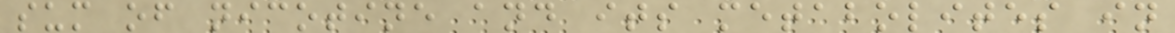sum of nicotine and its metabolites in
